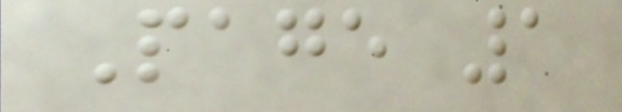Page 1
